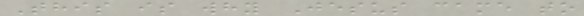This is why Jesus came to
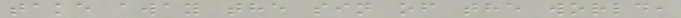take away the sin of the world,
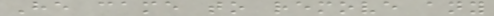He came to remove any
